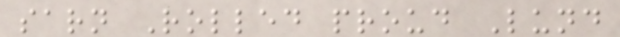sarn Rolled proud Lund
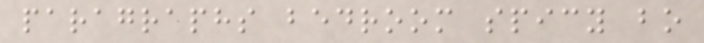paragraphs bedroom spicy bo
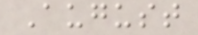August
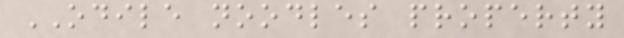ODILE noodles property
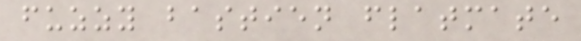fuzzy bastien flatmate
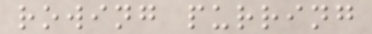rowing purring
